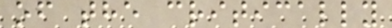of the critically
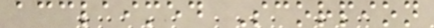acclaimed Scorpion
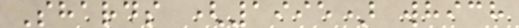Shards (1995) which
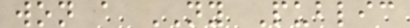won a NY Public
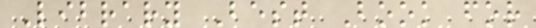Library Best Book for
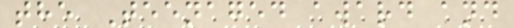the Teenaged award and
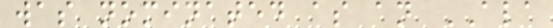was nominated as an ALA
